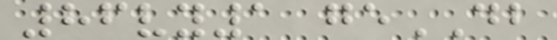86vy1 geDB
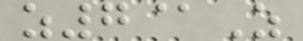z7@Z
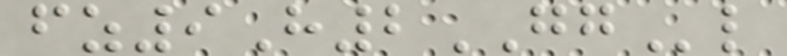fz9H2GGl
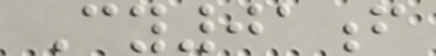Cy01f
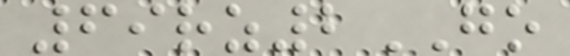69rz2GO
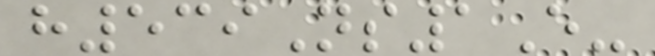h539Ns1E-
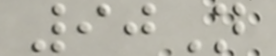90N
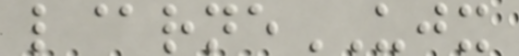l@rneUJX
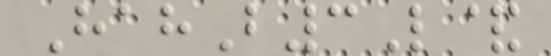HahB3L&
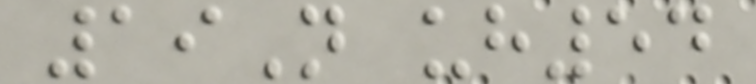19N uh54
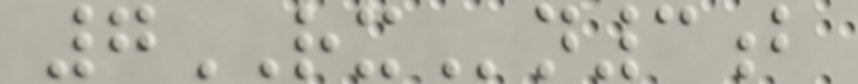7RXn3b
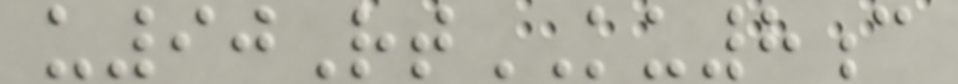u90RtKU8c
